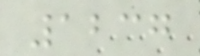1237
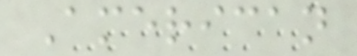American
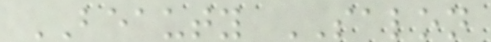BEAUTY SALON
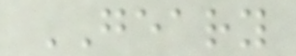GEARY
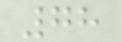78
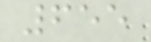655
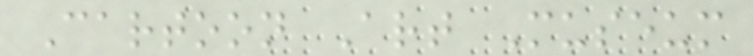Cartoon Art Museum
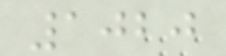1020
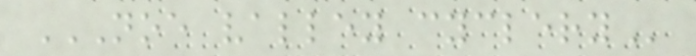NOE VALLEY CYCLERY
